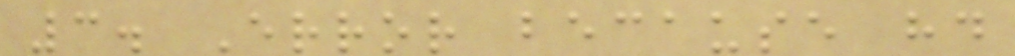3. Error because hd
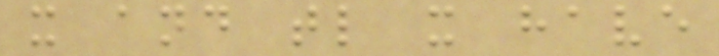x and tl x have
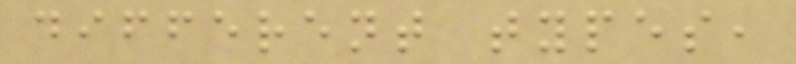different types,
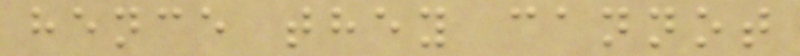hence they cannot
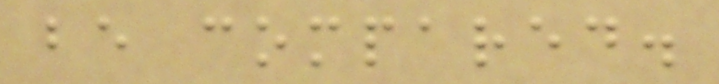be compared.
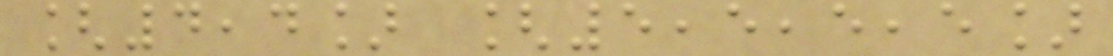[4,4] [5,5,5,5]
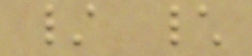/ \
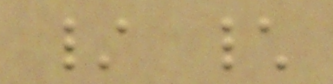/ \
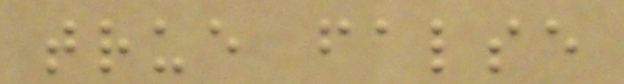true false
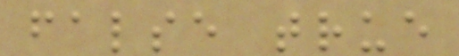false true
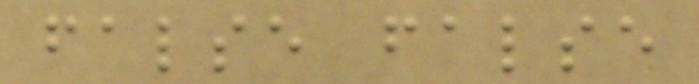false false
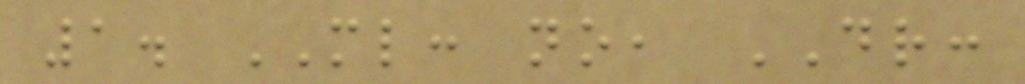1. ML: no, DR:
